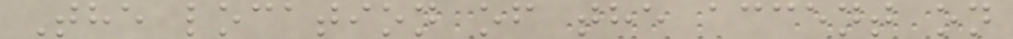The location of the accent on
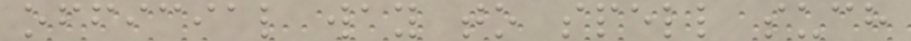official way to spell such
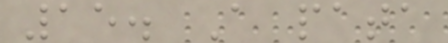15. A pata
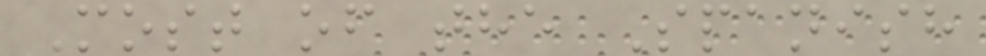Most of the Spanish
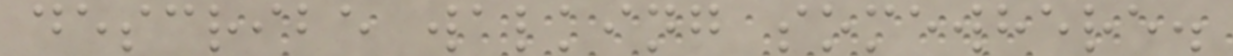describe walking somewhere.
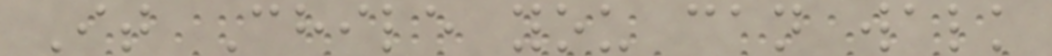It Chile you can walk
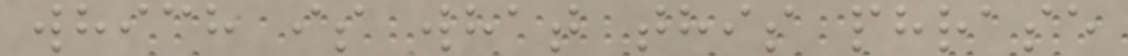which is what this phrase
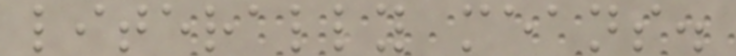literally means.
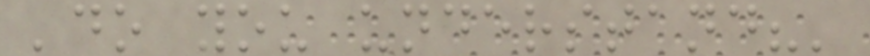'do you understand?'
